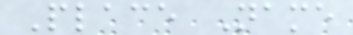Place Name
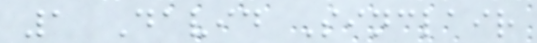1 David Sinclair
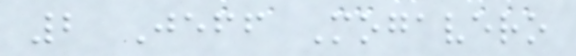2 Jeff Mogavero
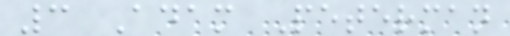3 Adam Peterman
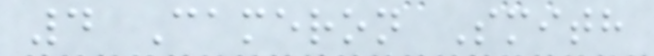4 Cameron Smith
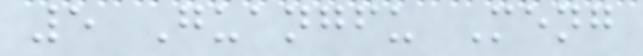5 Guangfu Meng
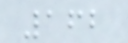162
